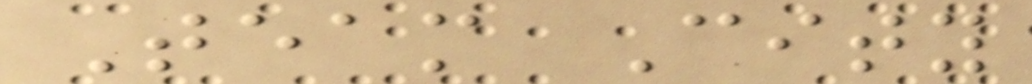Team City
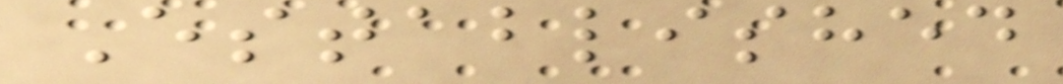Established
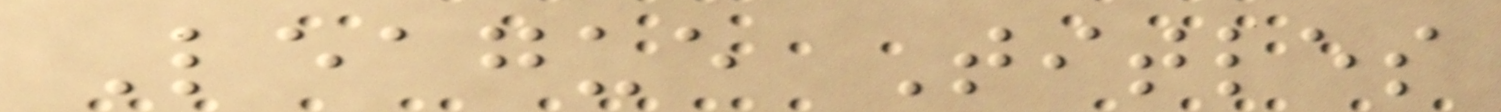League Titles
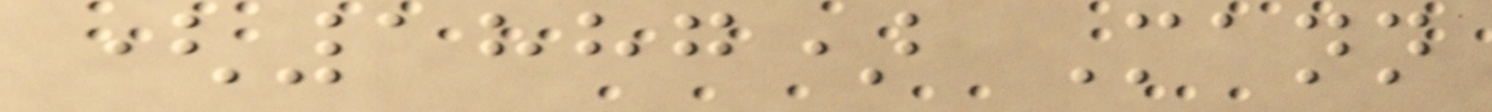(1887) Mann
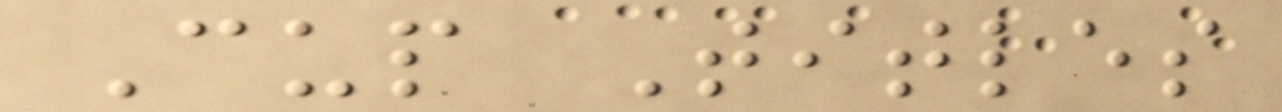Cup Titles
